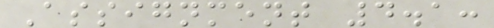Assignment 4.1:
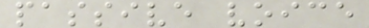passive voice
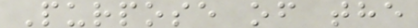Purpose of the
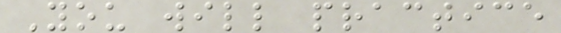You will practice
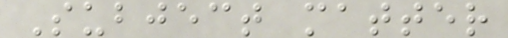Subject matter
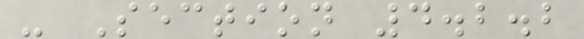- Section 4.2.2
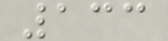133
